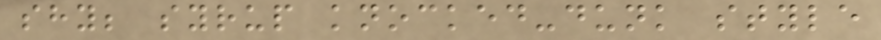shy; syrup knocked-dunk style
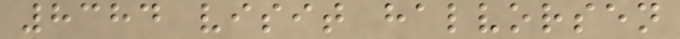8384 visit halvorsen
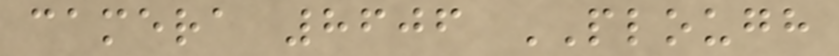camera 8606 PLOUGH
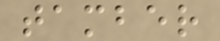tamber
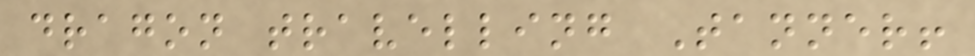dragon travelling Tanner!
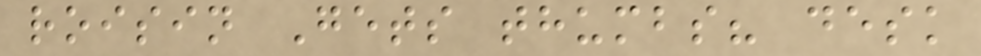roisin Gets thumbs? desk
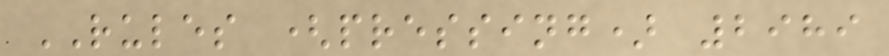RULES (pressing) 2989
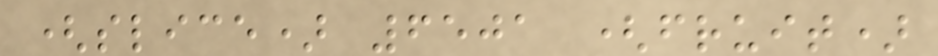(slice) 6501 (fruit)
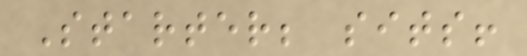Starter; sits!
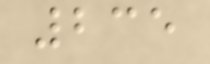235
